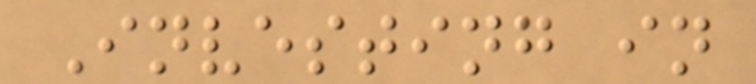Investing in
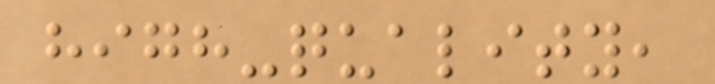high-quality,
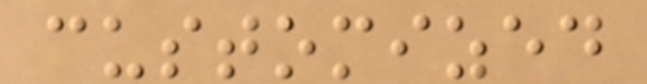customized
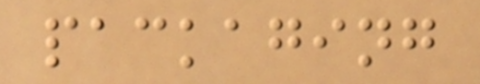packaging
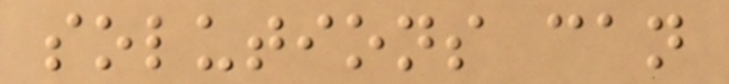solutions can
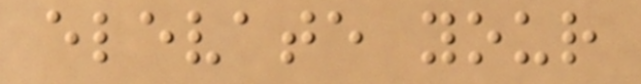elevate your
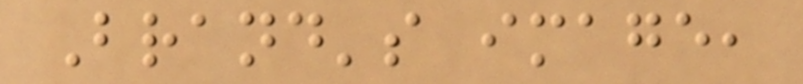Brand's image,
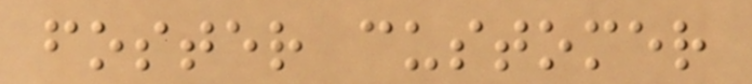foster customer
